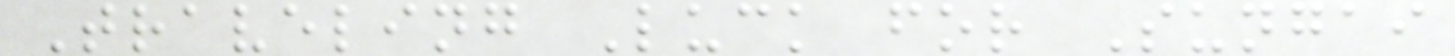Traveling Luck for Sungai
